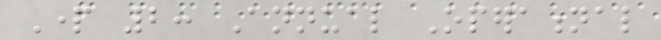Part 2: Annual Operational
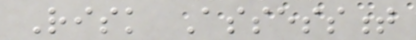Risk Assessment
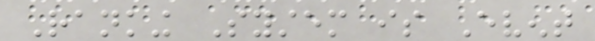Ranking System is Event
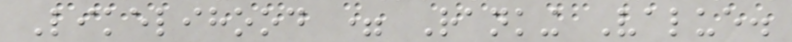Likelihood = Ranking Value.
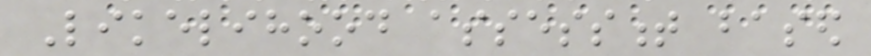Likelihood assessment based
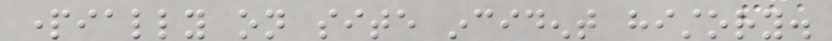partially on site incident history.
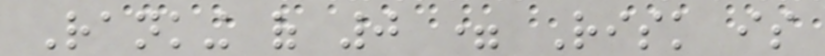Ranking of 0 = Risk is
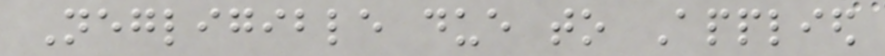Negligible due to Applied
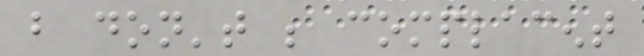but don't be complacent
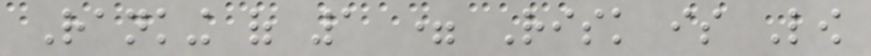Ranking of 1 = Risk is Low
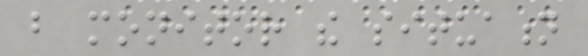but monitor the situation
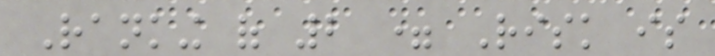Ranking of 2 = Risk is
